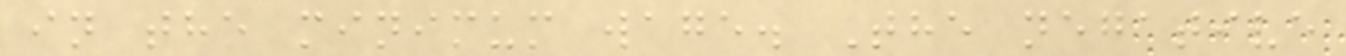in the minimum wage. The negative
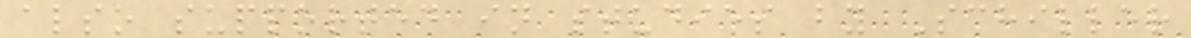also supported in studies by Schiller
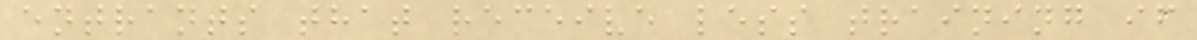entrants that receive less training if
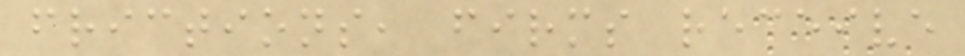frictions, firms receive
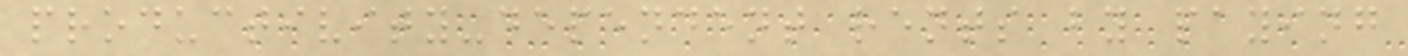productivity-dependent rents by paying
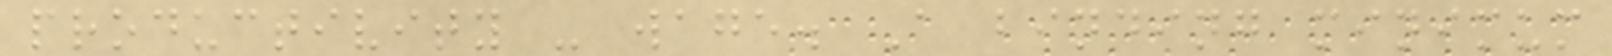productivity - wage. A binding minimum
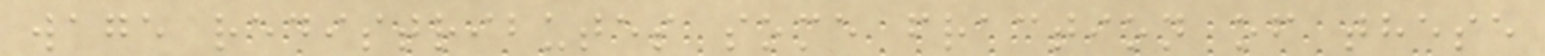wage redistributes some fraction of these
